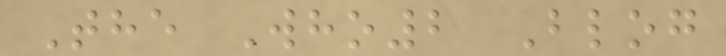The Who2 Blog
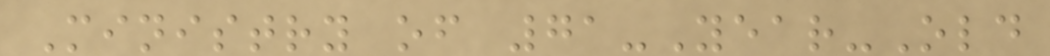Ministry of 71-Year-Old
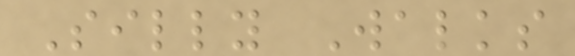Silly Walks
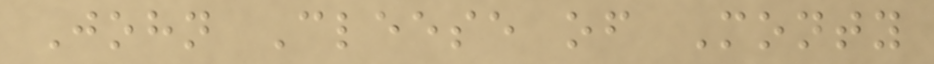John Cleese of Monty
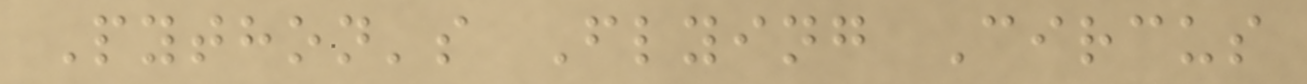Python's Flying Circus
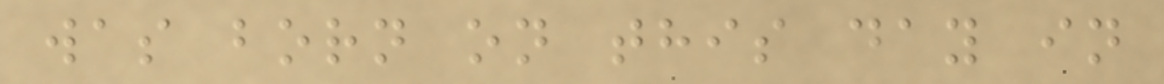was born on this day in
